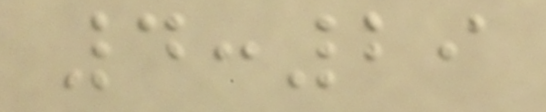4:29
